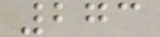273
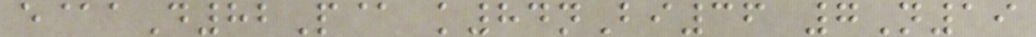e@aD82P@ k84nBi36 7N19
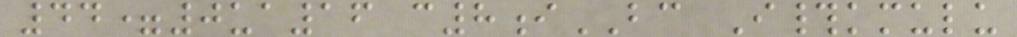44=0ua16 c8iBC I#kmulu
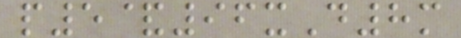p5&96xD8m
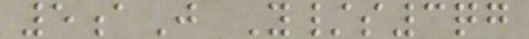5aJ Y/s3qg
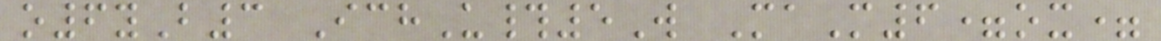o6yB3 IchU#5W MaM6=ox=
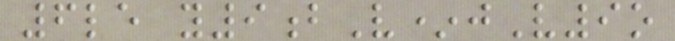6le y9bV*jV9o
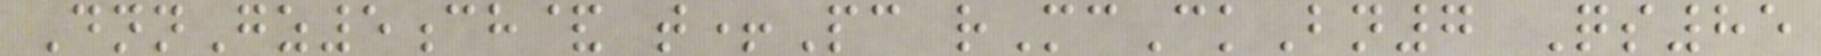DnnGz5ch& t+Pc rMcCkBn7 Qs85
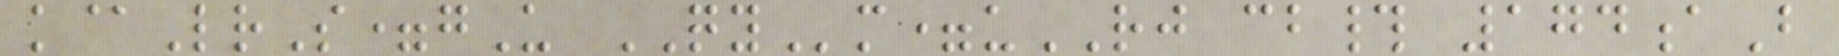k@LrS=gU QYm=uRJ cb# 174aB
